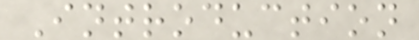Introduction
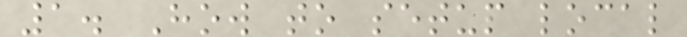1. How to setup local
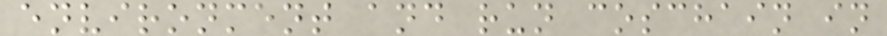environment and run coschain in
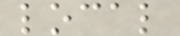local
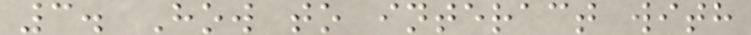3. How to interact with
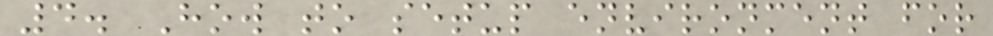4. How to setup environment for
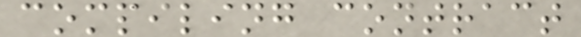compiling contract
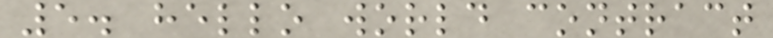5. hello world contract
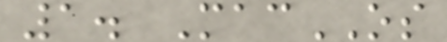1. MacOS
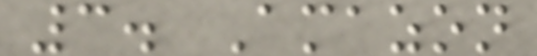3. Amazon
